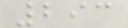293
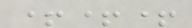+++
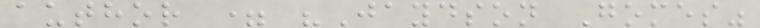author = "Jaydson Gomes"
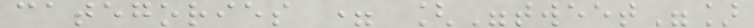categories = ["tweet"]
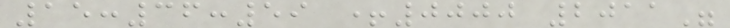15:36:59 +0000 2011"
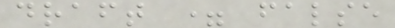draft = false
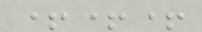+++
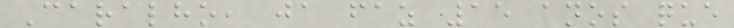Caralho, ja faz 15 anos que
